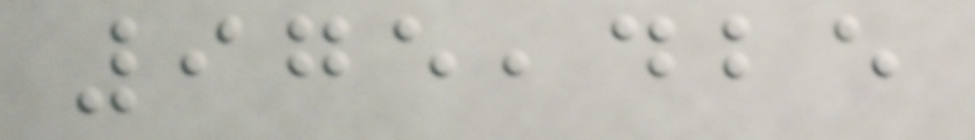975,425
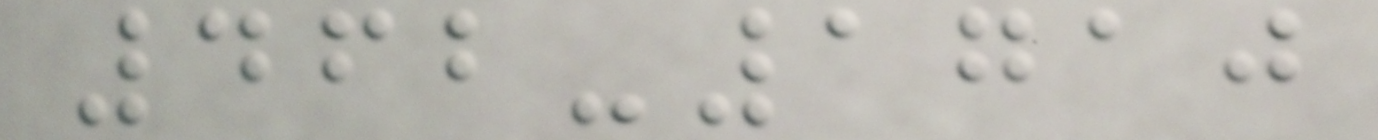462-1710
